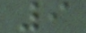9
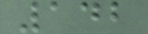142
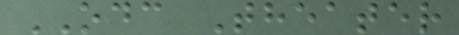ODC Theater
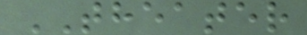THEATER
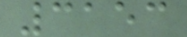3153
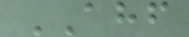AHF
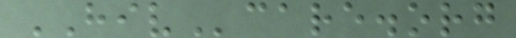HIVcare.org
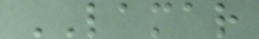LAMAR
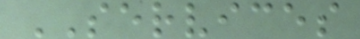SERVICES
